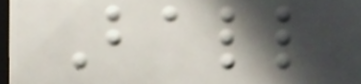Ball
